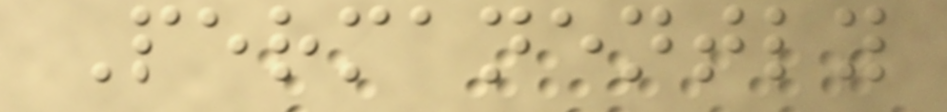Permanently
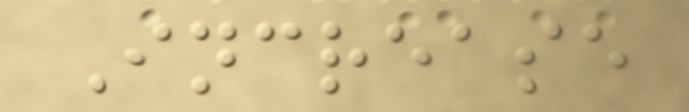Increase
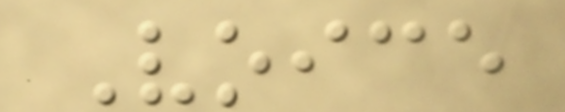Voice
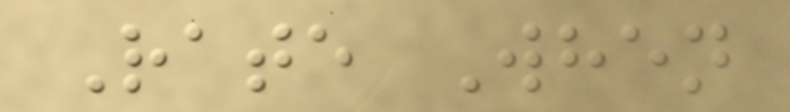Rate When
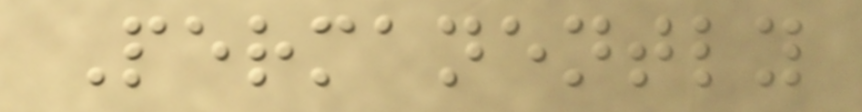Permanently
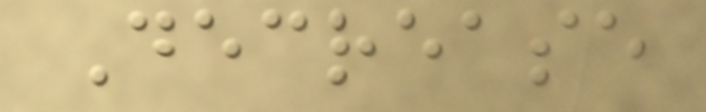Decrease
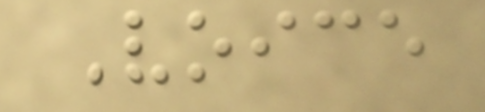Voice
